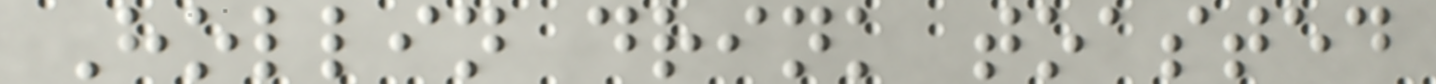Hollin drink toasted
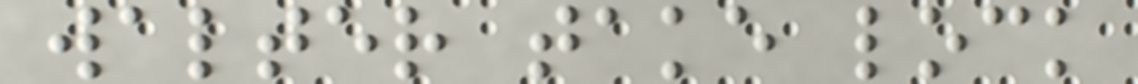walter take lock
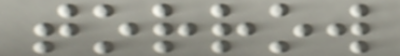torrow
